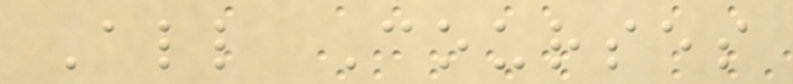All Courses
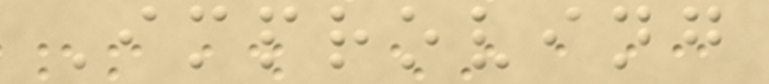Improving
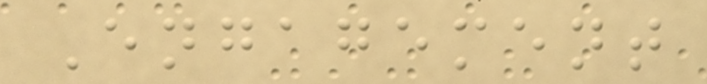Engagement
